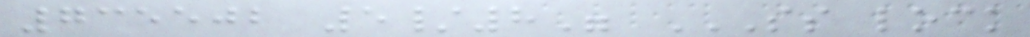735502 5/8" SS LOCK
